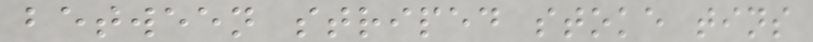between striped stoke tins
